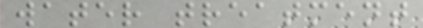water treatment
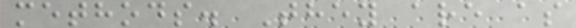methods. They are as
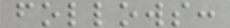follows:
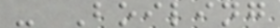- Boiling
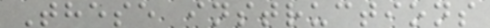These instructions
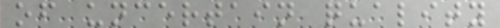of uncertain quality
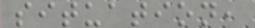situation,
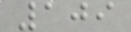109
